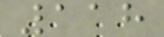118
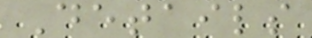Details
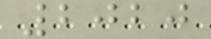2020
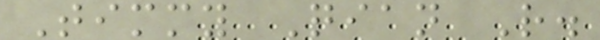Timmy Qian R.
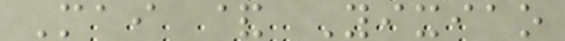Mai & Yixiao
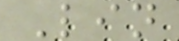Lin
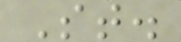St.
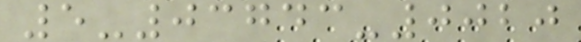5-03743-0020
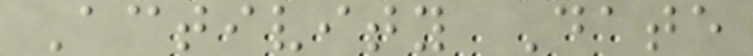Activity Date
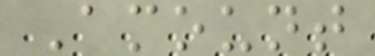Amount
